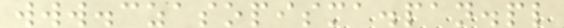www.czasopisma.pan.pl
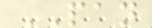PAN
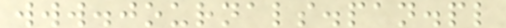www.journals.pan.pl
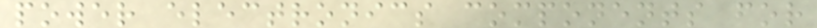power electronics components for
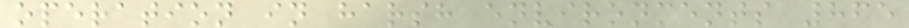operation in harsh environments 865
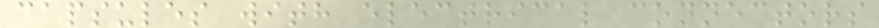capsules with electrical connectors
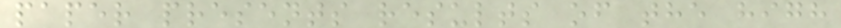paper presents results of the high
